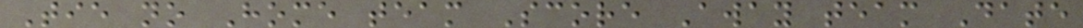Tie no Home team Score Away team Date
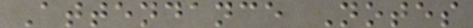Attendance Notes
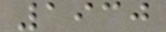1930
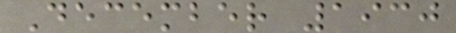December 1930
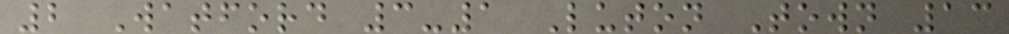2 Watford 3-1 Luton Town 13
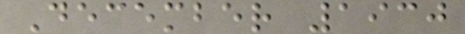December 1930
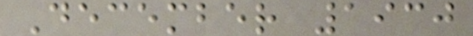December 1930
